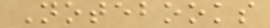Notebooks
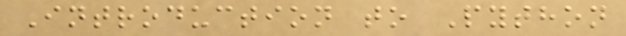Introduction to Python
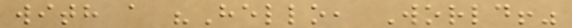with a "Hello, World!"
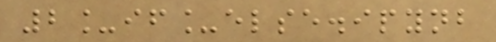2_if_else.ipynb
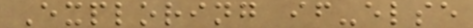Exploring if-else
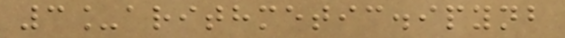3_arithmetic.ipynb
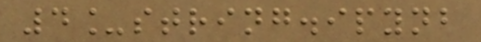4_string.ipynb
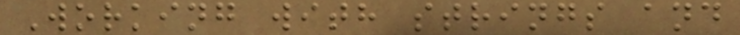Working with strings and
